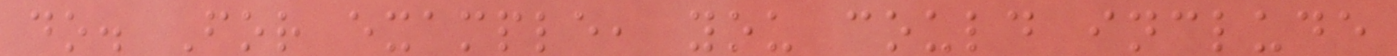do. For example, you could include
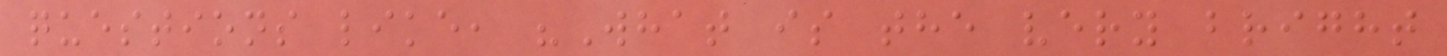questions like, "What is the very bright
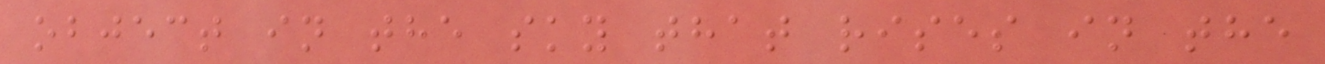object in the sky that rises in the
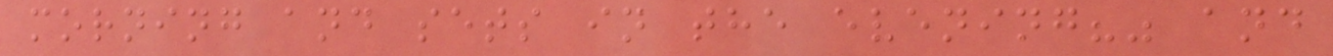morning and sets in the evening?" and
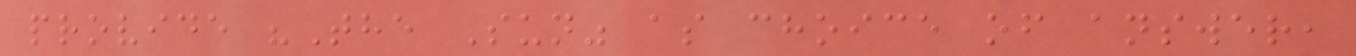provide "The Sun" as choice of answer,
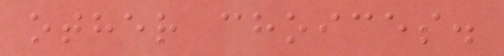other choices.
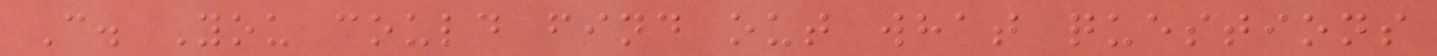C. You could find out what questions
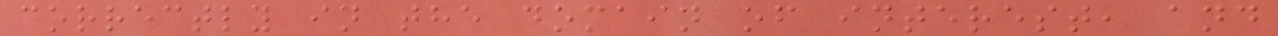correctly in the domain of interest, and
